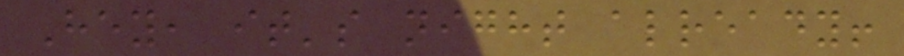Hey, it's night already!
